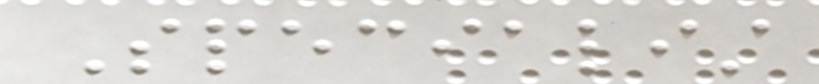Specialist
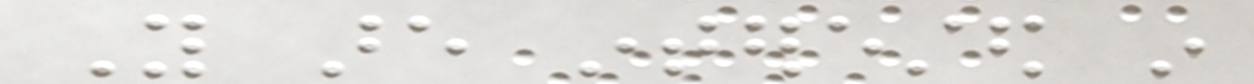You are interested in
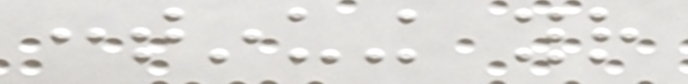continuing your
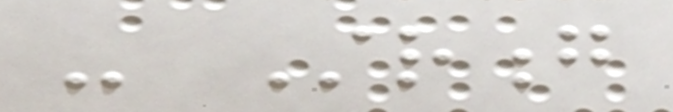- Strong
